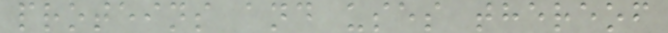proteins and uses thereof
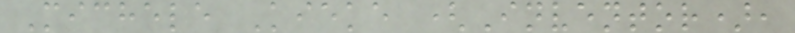Michele Kieke (Inventor),
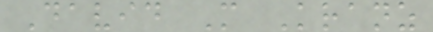David M Kranz
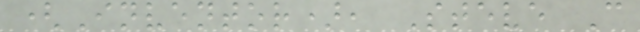(Inventor), Steve C
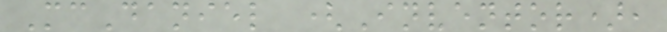McDaniel (Inventor),
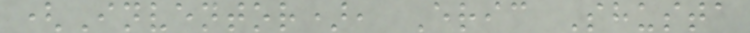(Inventor), Eric Shusta
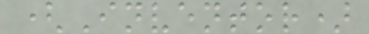(Inventor)
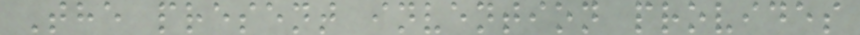The present invention provides
